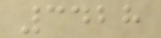3428
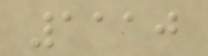1110
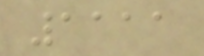1111
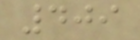409
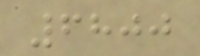6800
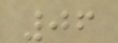06
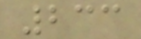233
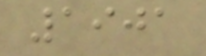1901
